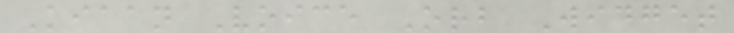Kiaan Voice Orb Widget
